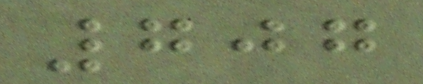707
